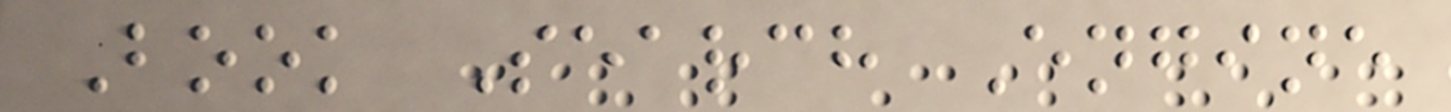Book Search Engine
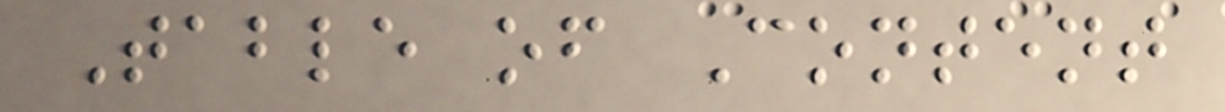Table of Content
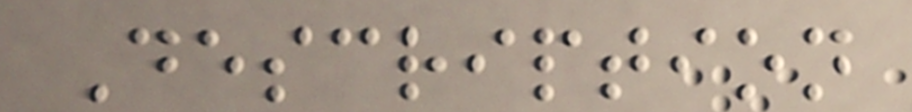Description
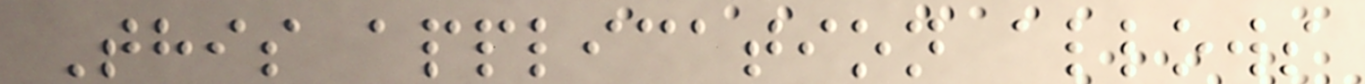This application allows
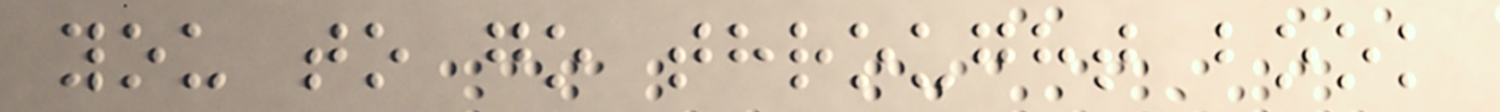you to go throught book
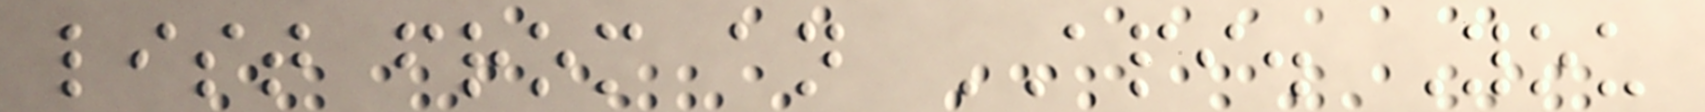list from an API. You
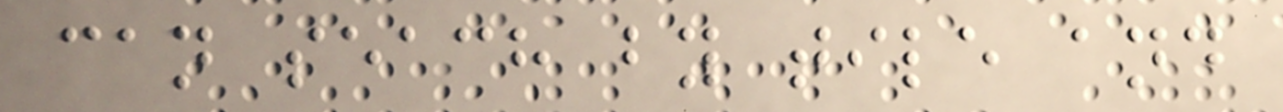can seach by tile and
